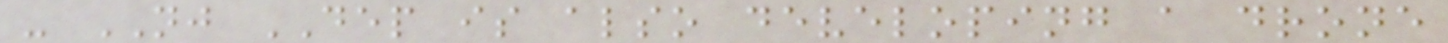- NJ DEP is also developing a drone
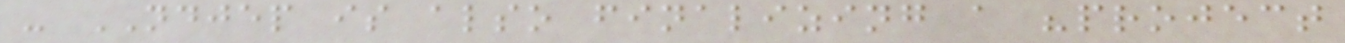- NDJEP is also finalizing a "project
